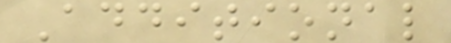Additional
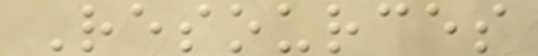Resources
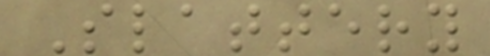Slattery
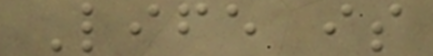Life is
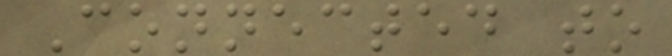Connected to
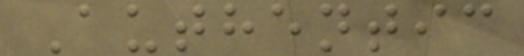Authentic
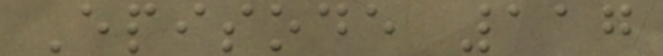Episode 117
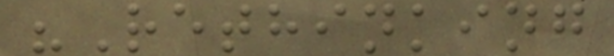"Rethinking
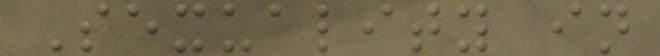Sexuality in
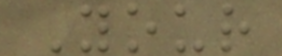Your
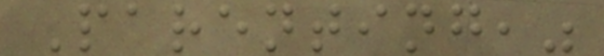Parenting,"
